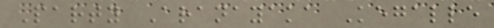Party Aranayaka Kegalle
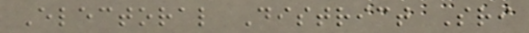Electoral District Sri
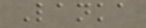Lanka
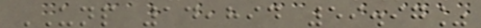UNP 14,894 59.97%
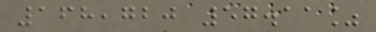168,720 57.11%
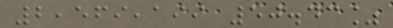2,569,199 50.43%
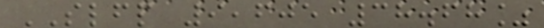SLFP 9,605 38.68%
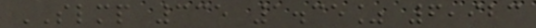SLMP 335 1.35% 6,923
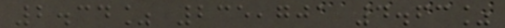2.34% 235,701 4.63%
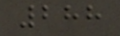288
